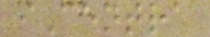iCentra
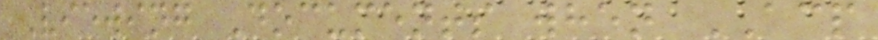Viewing Documents when ACP
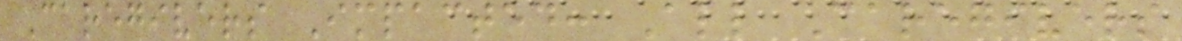Caregivers Impacted: All Caregivers
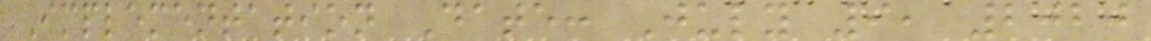Implementation Date: July 9, 2020
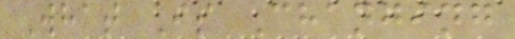What Is Changing
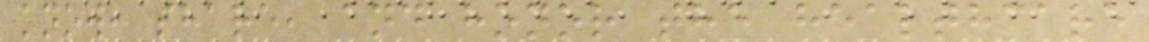know, share, and honor the healthcare
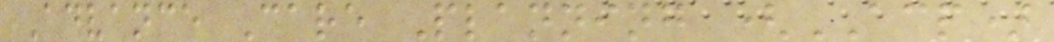Advance Care Planning (ACP)
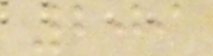209
